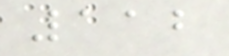112
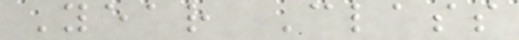Year Class
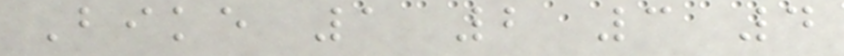Bike 1 2 3 4
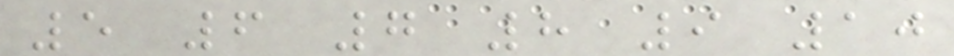5 6 7 8 9 10
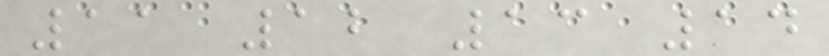11 12 13 14
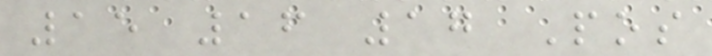15 16 17 Pos
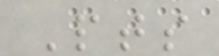Pts
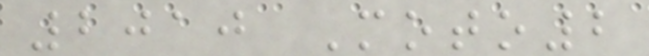2010 Moto2
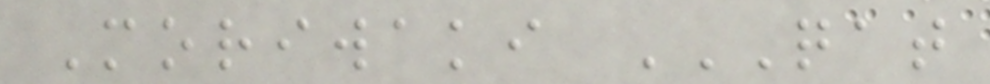Moriwaki QAT
